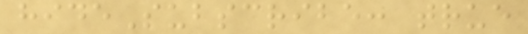hideSubscribe: true
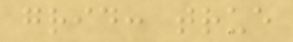grid: true
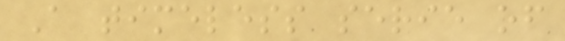A timeless serie of
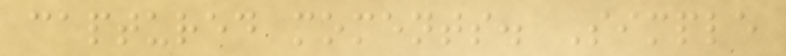captured moments. Simple
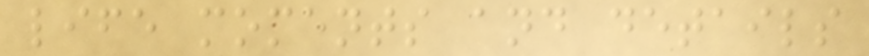life moments and details
